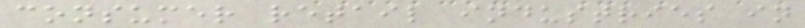consumer retail industries in
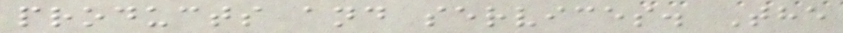products and services. The
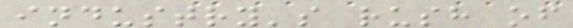industry's rush of
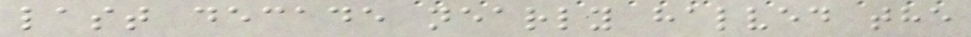last decade nearly halved the
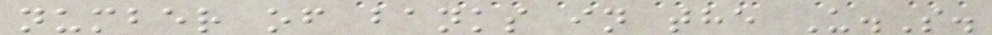number of banks in the U.S.
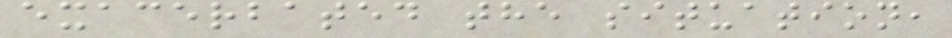exacerbated the situation,
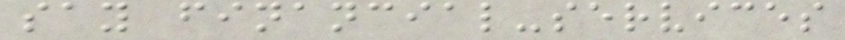say financial-services
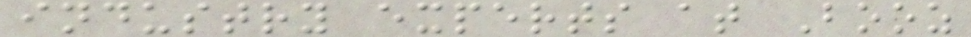industry experts at Booz
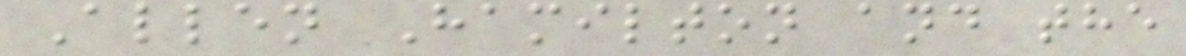Allen Hamilton and the
